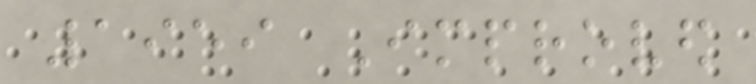1959 Improved
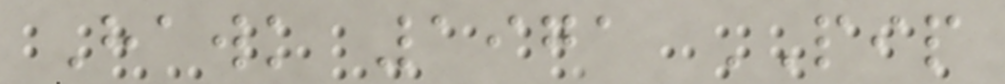Hawk 1971 PIP
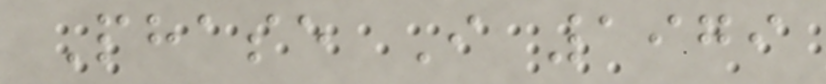Phase I 1979
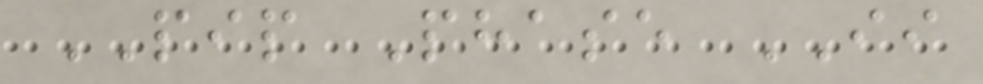PIP Phase II
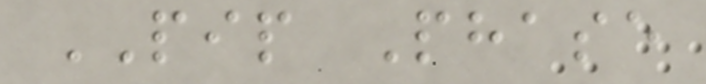PIP Phase
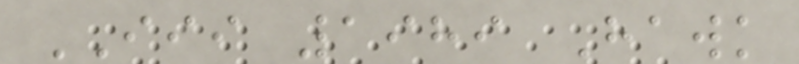III 1989 Hawk
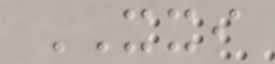XXI
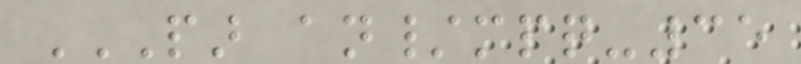PAR AN/MPQ-35
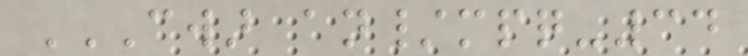CWAR AN/MPQ-34
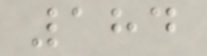184
